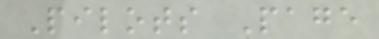Pilots Page
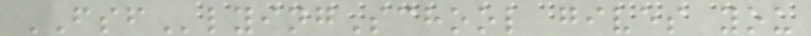FSFlyingSchool gives you
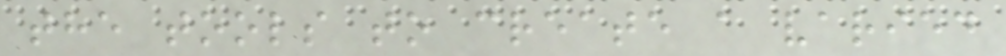the tools to create a varied
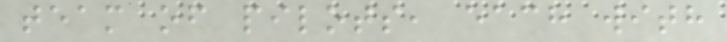team of pilots, each with
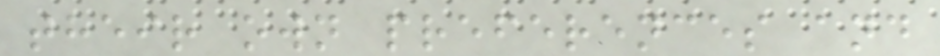their own preferences and
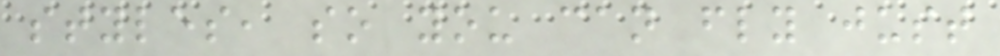styles, so you can fly just
